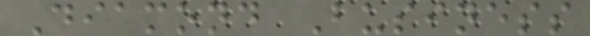Diamond Business
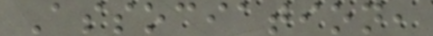Association,
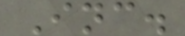Inc.
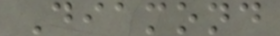Diamond
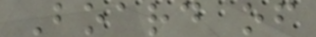Board of
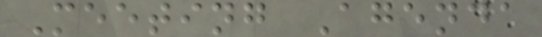Meeting Agenda
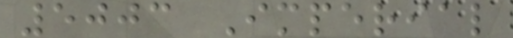5003 Imperial
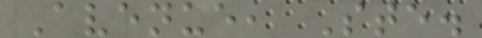Avenue, Ste.
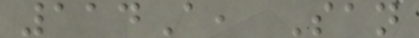114A, San
